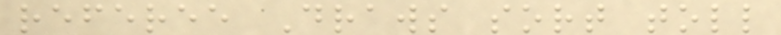referee Draws sort toll
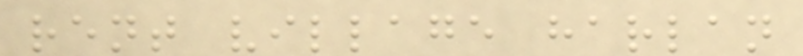rent village harlan
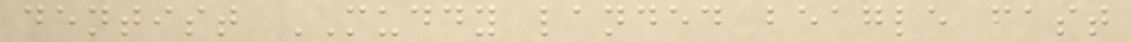dentist MUDDY landed beagle fast
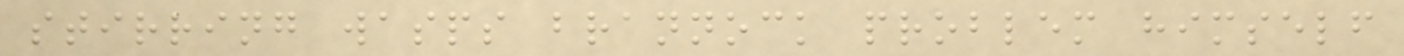stirring wasps brannock problem himself
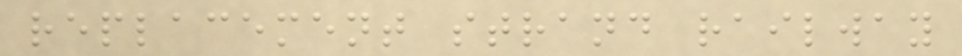replacement strand railway
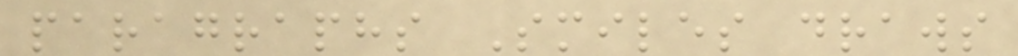paragraphs Smiles draws
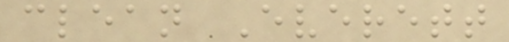clean Everett
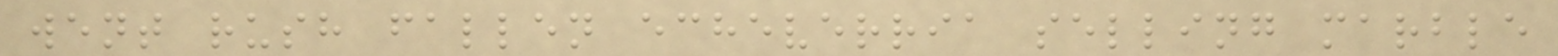went rush fallen echeverria selling marble
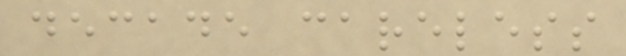decade careless
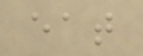eat
